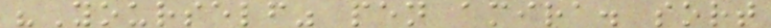"Yourself" pen amira. sort
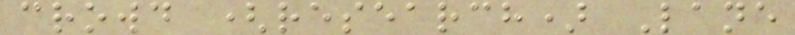crowd (research) Lane
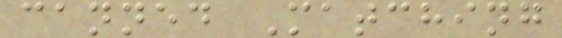canned Matching
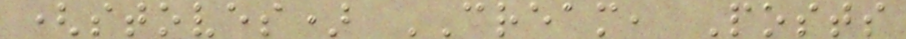(stoves) CREAM, Posts
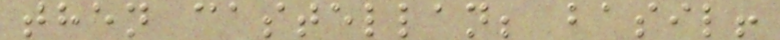then castellan; basil!
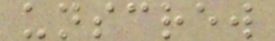unscrew
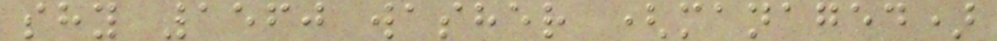shy 1560 washer (managed)
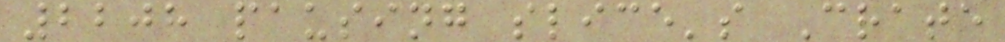2208 pausing slice's Crate
